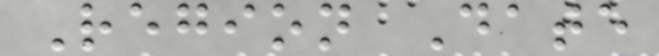Region Date
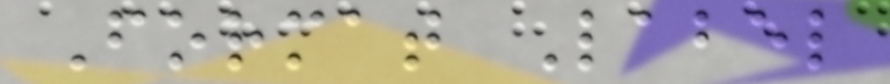Format Label
